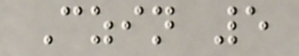Czin 5
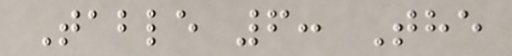Table 6: The
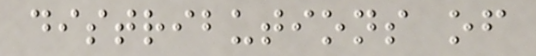distributions of
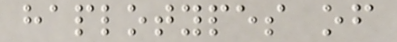haplotypes of
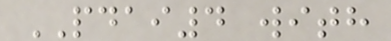PDAI4 with
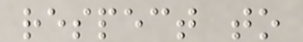respect to
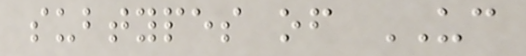subtypes of UC
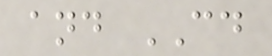and CD
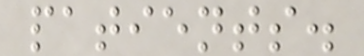patients.
